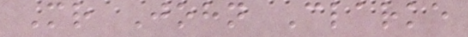Mr John Clarke
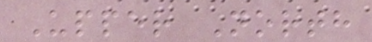Upper North
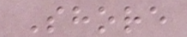Shore
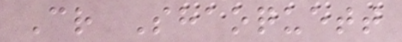Cr Shaoquett
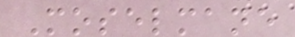Moselmane
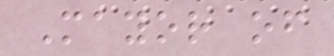Mayor of
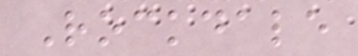Rockdale
